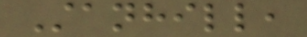Stanhill,
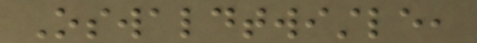Oswaldtwistle,
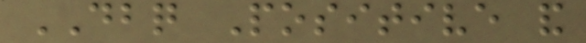DBQ Positive and
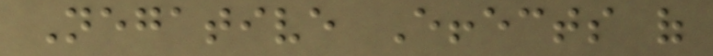Negative Effects of
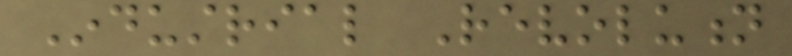Industrial Revolution
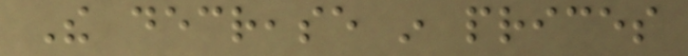The decrease in prices
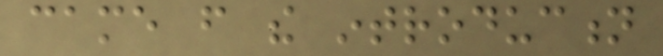came from the introduction
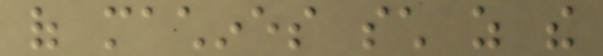of machines such as the
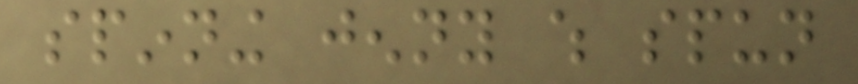spinning jenny which spun
